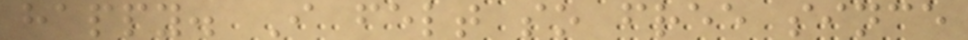happy. I felt so free since
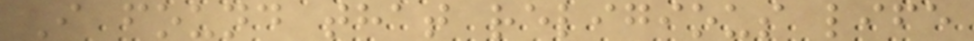I found that religious life
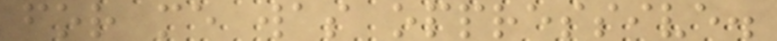for me was oppressive.
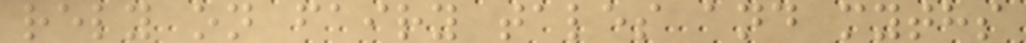rely on fairy tales and myths
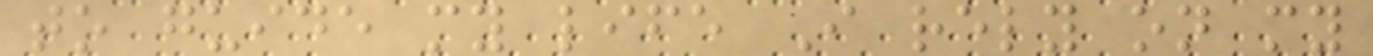to guide my life I rely on my
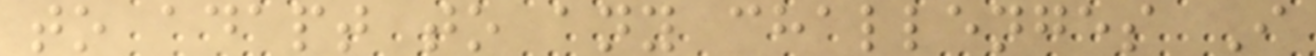to adapt to any challenges I
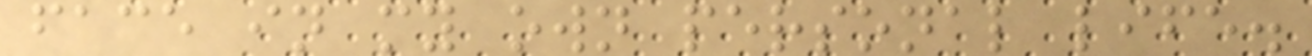face in my own personal life.
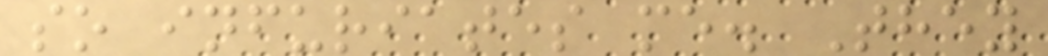so infuriates me. They
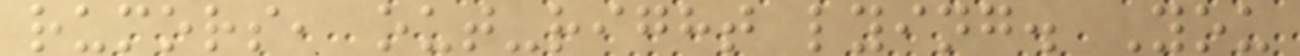rumors, out-right lying. You
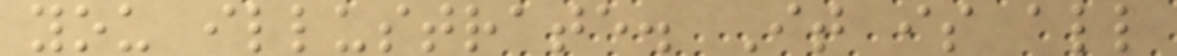you illustrate. It is all
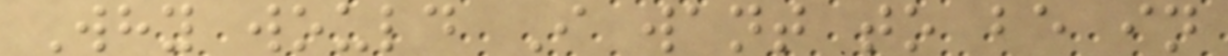Why would I want to be in
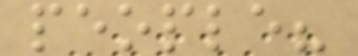people?
